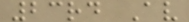23rd Av
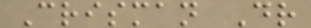Crisman Dr
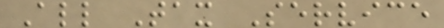All Tax Service
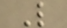L
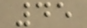45
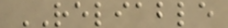RELIABLE
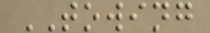TOWING
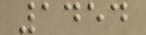1454
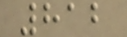812
